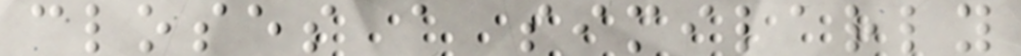closes a similarly
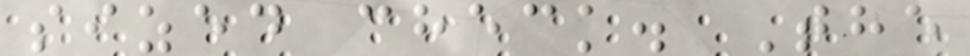sized check. The
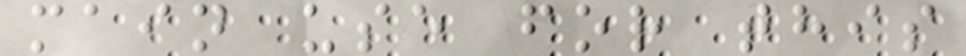main use for this
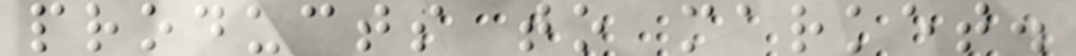products to market.
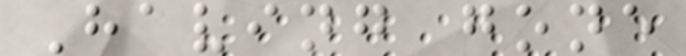Having gone
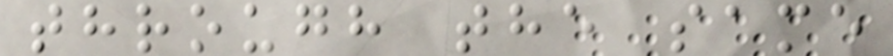through the same
